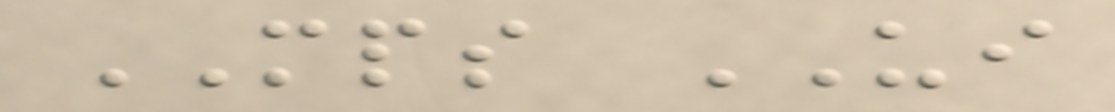MPS UI
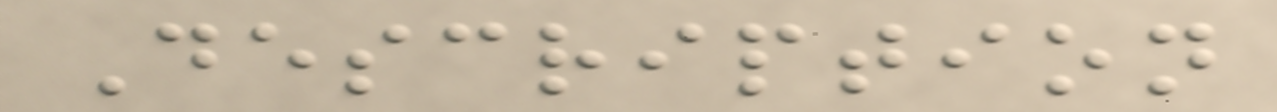Description
